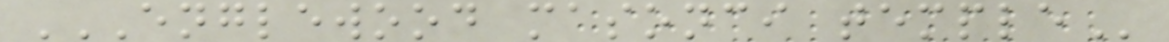ENGLEWOOD MASONCI TEMPLE
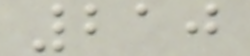210
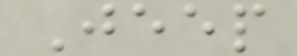Jeep
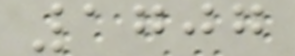1707
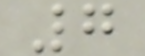7
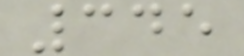345
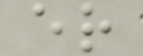er
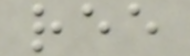ree
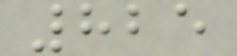825
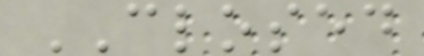CLOSED
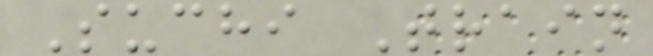Suchi Train
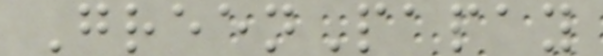GreenPapay
